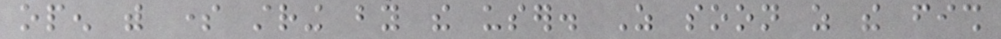open with some string by the user. As soon as the fish
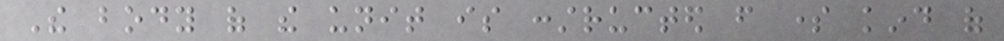The body of the unit is constructed from some kind of
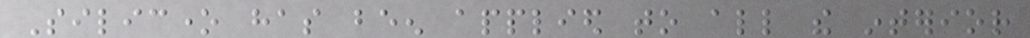Silicone has been applied to all the interior
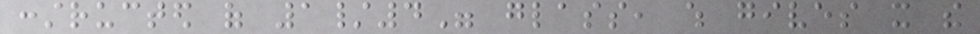constructed of 1/4" glass, which gives it the
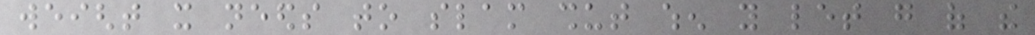weight it needs to slam shut when you let go of the
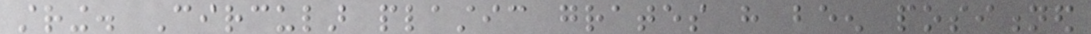string. Circular plastic grates have been positioned
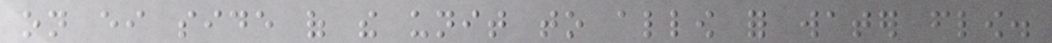on either side of the unit to allow for water flow.
